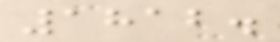1812.
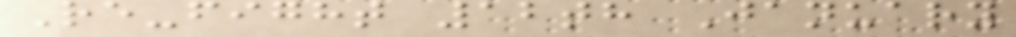Re-fight 12th January
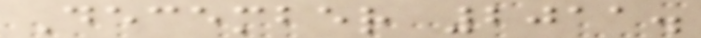December 2011.
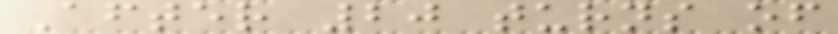After 20 turns of
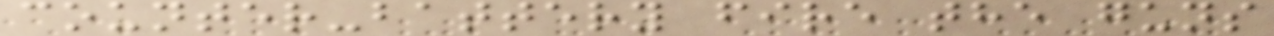counter-battery fire the guns
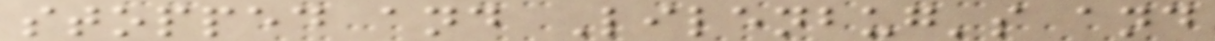stopped and Lilenbug's and
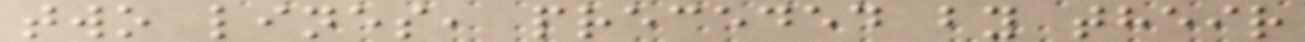two lines, preceded by their
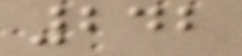242
